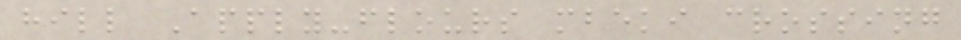hill Apply-flours mbeki crossing
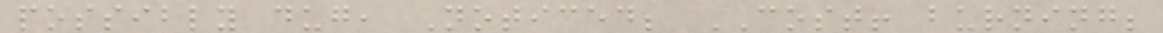possibly dug, Noticed; COST! burning;
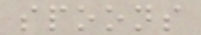spoons
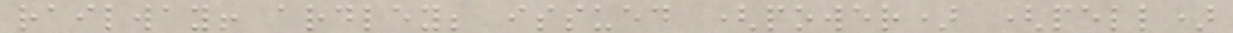railway! ardley; issued (power) (pell)
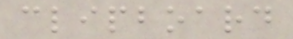clipboard
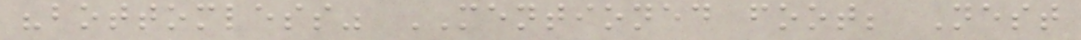"bottomless" MENTIONED foot; Nest
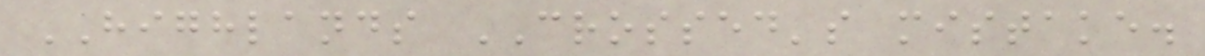HIGHLANDS CROSSED's mistake.
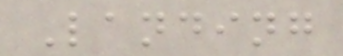Landing
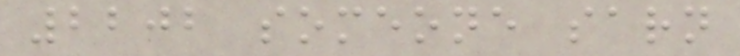2202 someone sarn
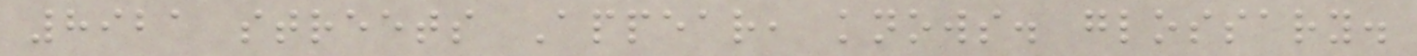8921 streets Appear, knows. glossary.
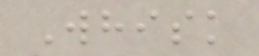Whisk
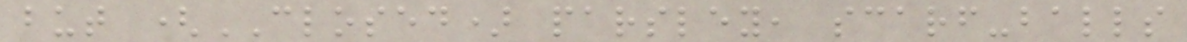but (CLOSED) parsley, scarf-balls
